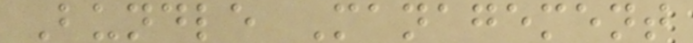Bundle Management
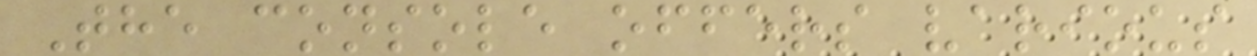The console offers various
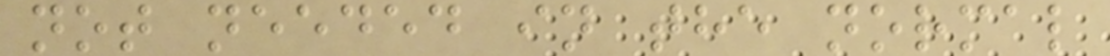not needed in the normal
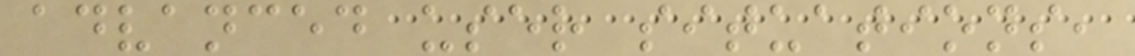advanced user situations,
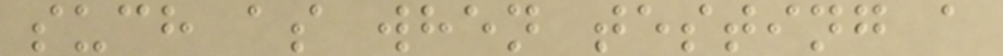such as when testing a
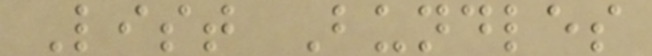List Bundles
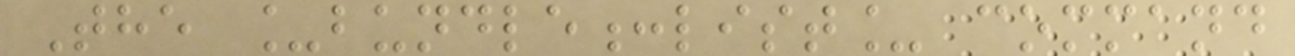The _bundle:list_ command
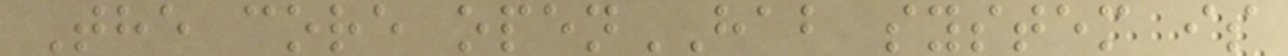The core openHAB system is
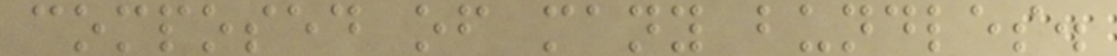composed of many bundles.
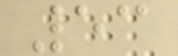53
